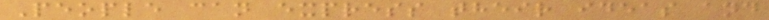People can express their ideas and
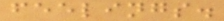feelings.
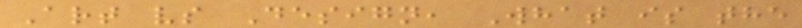Art vs Design, What is the
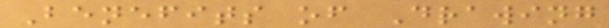Benefits of Drawing
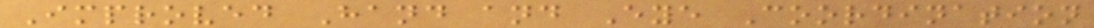Improved Hand and Eye Coordination
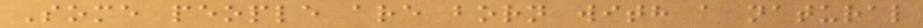Some people are born with a natural
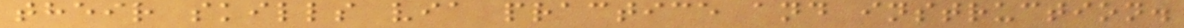their skills via practice and instruction.
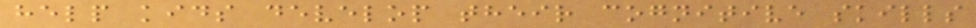help kids develop their cognitive skills
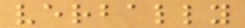verbally
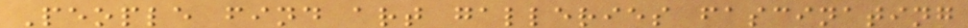People find art galleries fascinating
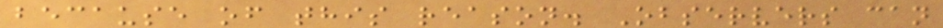because of this reason. Observers can
